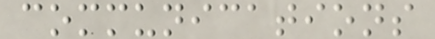communications
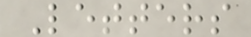Letters
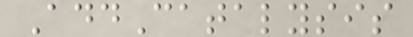AddCatalysis
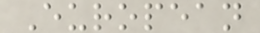European
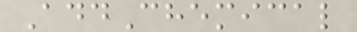AddChemical
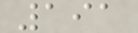191
